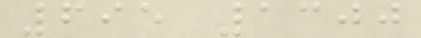695 1300
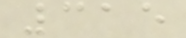315
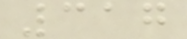317
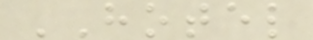HOTEL
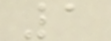1
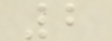2
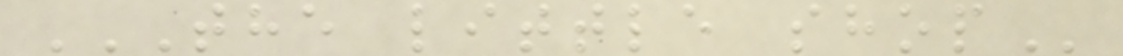THE LITTLE SHOP
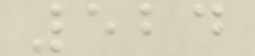524
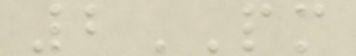2PM
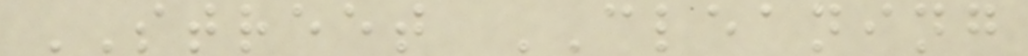STREET CLEANING
